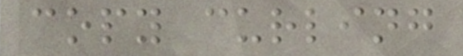copy curling
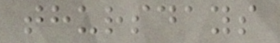thursdays
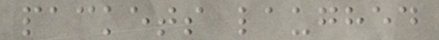packets laughed
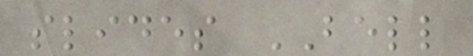slides BELL
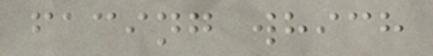facing which
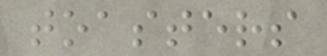toasters
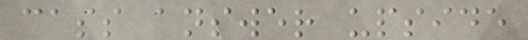cass answer upside
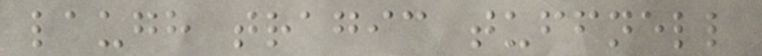laugh tragic tuffnell
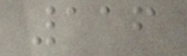116
